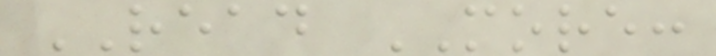READ MORE:
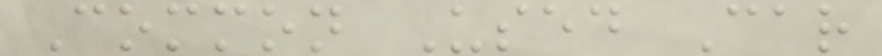Common Used Car
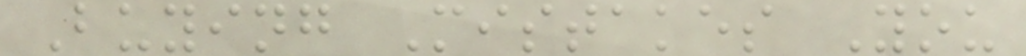Buying Mistakes You
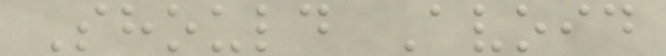Should Avoid
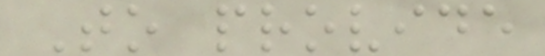To provide
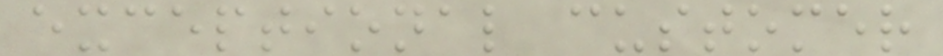exceptional customer
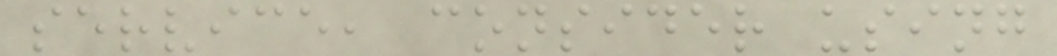service, consider using
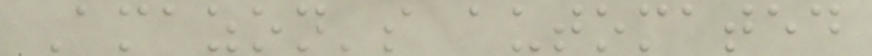Amazon's automated
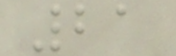21
